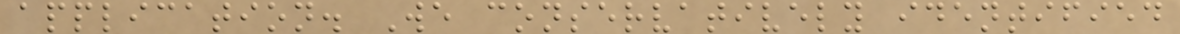application. We conservatively identified
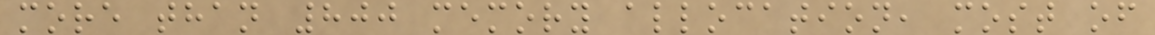more than 800 memory allocation, most of
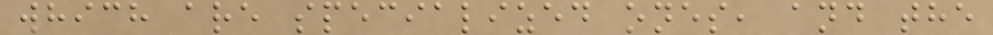which are specialized ones, and the
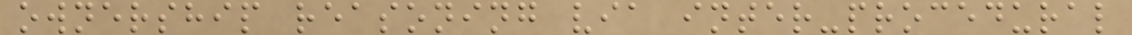ownership reasoning via inter-procedural
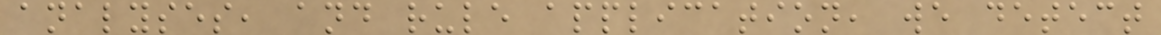analyses, and rule application, we detect
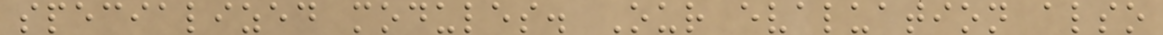specialized modules. Our evaluation also
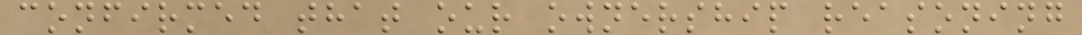confirmed that our ownership reasoning
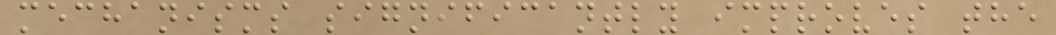mechanisms significantly improves the
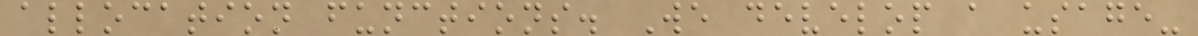allocation functions. We develop a usage-
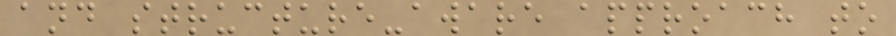and structure-aware approach to
